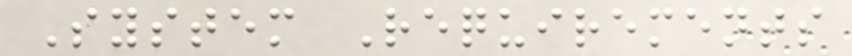System Requirements
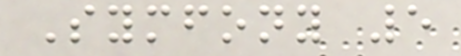Symfony 5
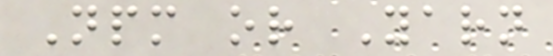Npm or Yarn
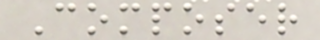Composer
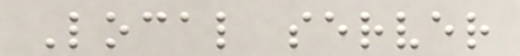Local server
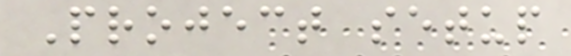Project setup
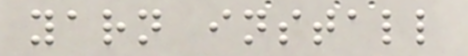yarn install
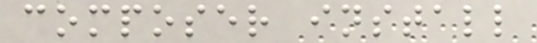composer install
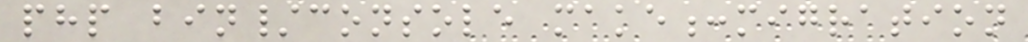php bin/console make:migration
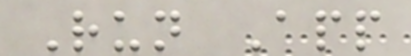Run App
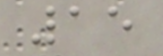15
